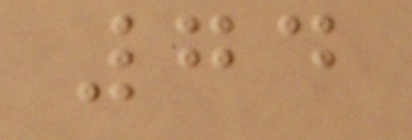74
